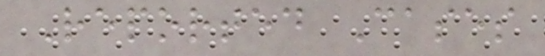Reported Cases
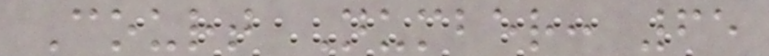Court Number: 65
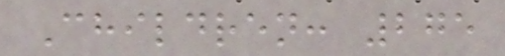Children: 275
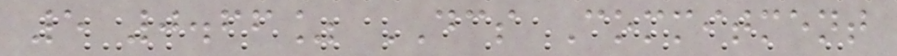5 0.66% DCS Commitment
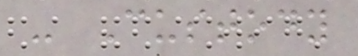- Custody
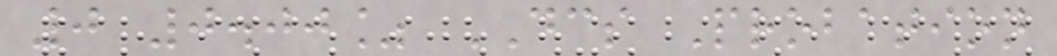0 0.00% DCS Probation
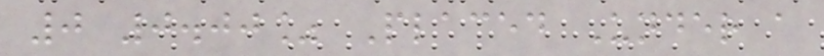0 0.00% Placed Under a
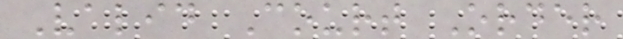Valid Court Order
